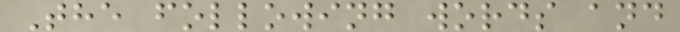The following words and
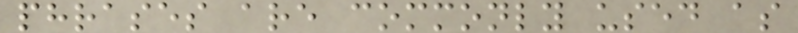phrases are commonly used as
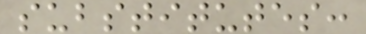substitutes:
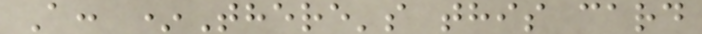A: *There's this card
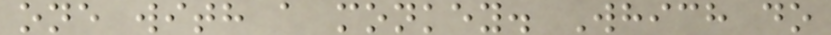one with a monkey. Which do
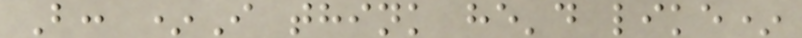B: *I think he'd like*
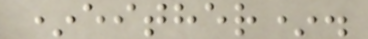*either*.
